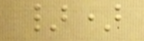})
